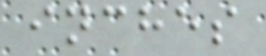inches
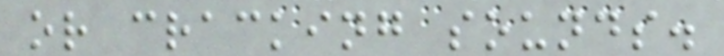or cracking sounds.
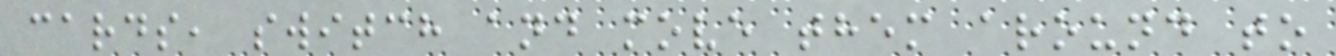cards, switch and move them around to
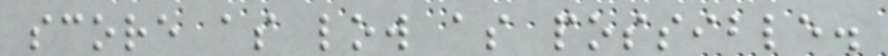score as low as possible.
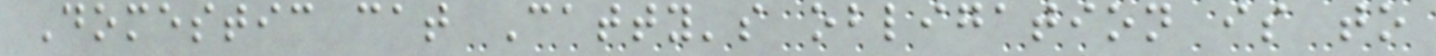Domestic cat Catty's obligation is to
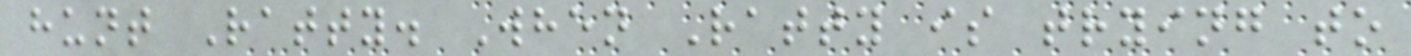hunt Ratty. When Ratty is trying to
